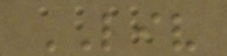LIV
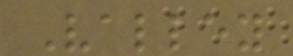Valley
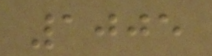1005
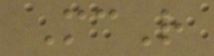McR
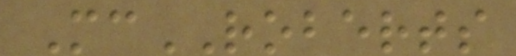McROBERTS
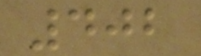402
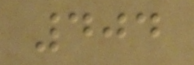404
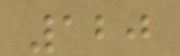120
